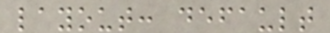layout: default
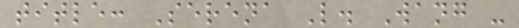title: Serena L. Wang -
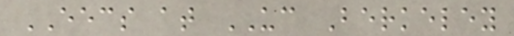EECS at UC Berkeley
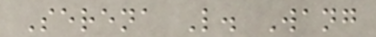Serena L. Wang
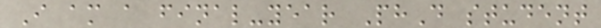I am a final-year PhD student
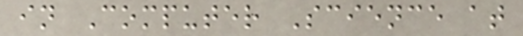in Computer Science at
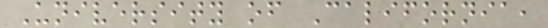University of California,
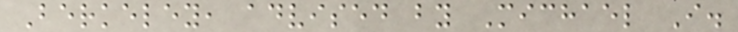Berkeley, advised by Michael I.
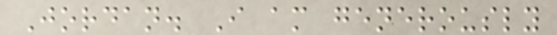Jordan. I am generously
